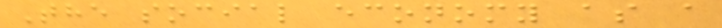The social economy as a
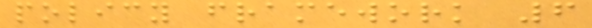policy framework 6
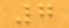7
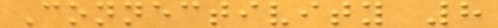Connectivity 8
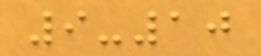9-10
